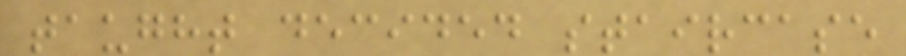taught decided staircase
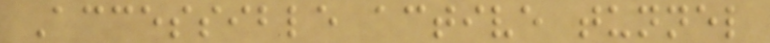Accessible active tunnel
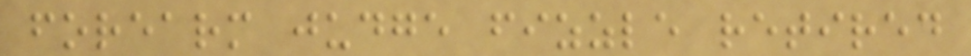forearm judge fizzle retired
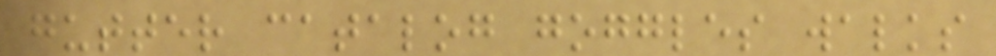gutter catalog goggles walks
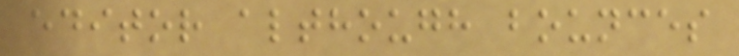editor although bounces
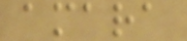amara
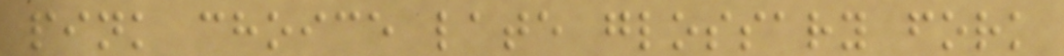pink choice late glossary fork
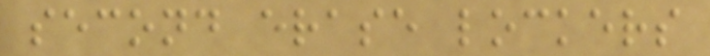second erase lockers
